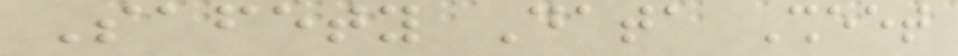Safety Data Sheet
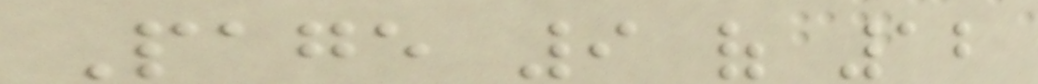Page 9 of 12
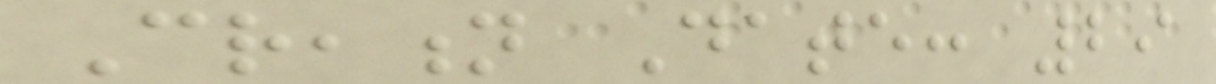Creation Date: 29
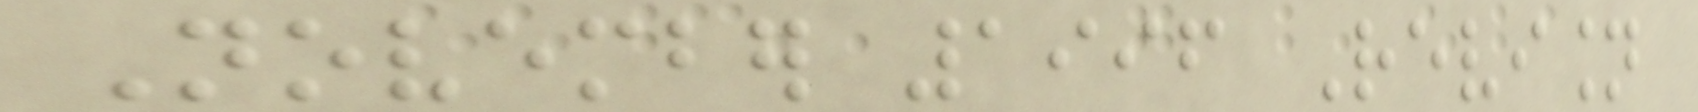November 1996 Revision
